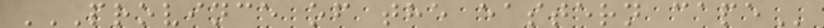PROVINCE OF THE EASTERN CAPE
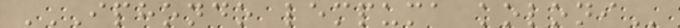IPHONDO LEMPUMA KOLONI
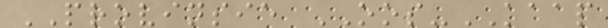PROVINSIE OOS-KAAP
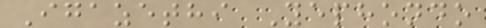Igazethi Yephondo
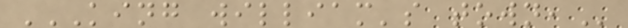KING WILLIAM'S TOWN,
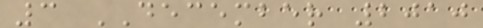3 DECEMBER 2010
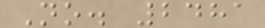No. 2481
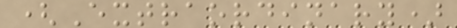(Extraordinary)
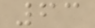63
